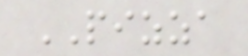PIZZA
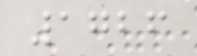1726
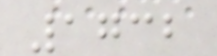1732
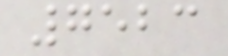7523
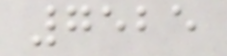7525
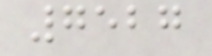7527
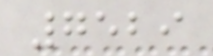7529
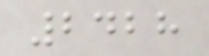2428
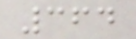364
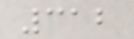312
